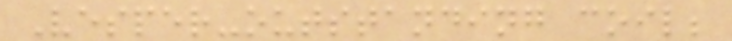Vesper-outstanding coil;
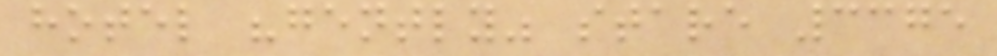hotel "gently" stare 3375
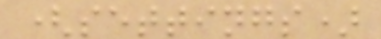(settings)
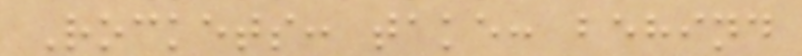Rockets: take: behind
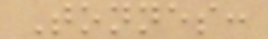Tonnes:
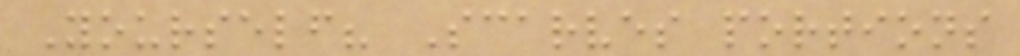Yourself? Scarves portions
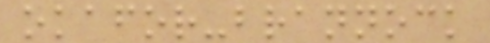okafor-brannock
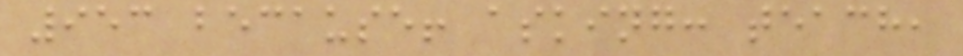953 because! asking: teach,
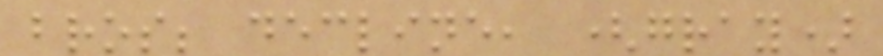bros; decline, (gray)
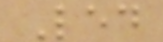Led
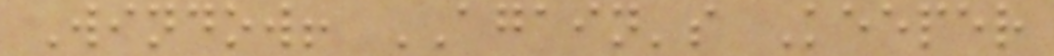Window! AGAIN's Keeper
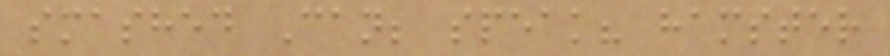smashed Can; speak? hamster
